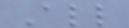All
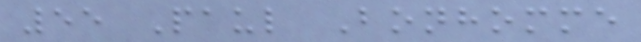55 Paul Bonhomme
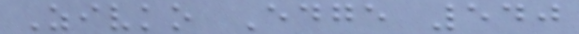Zivko Edge 540
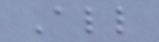All
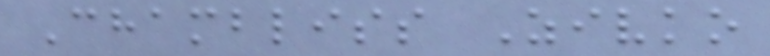Chambliss Zivko
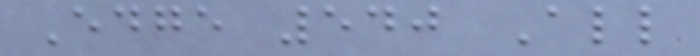Edge 540 All
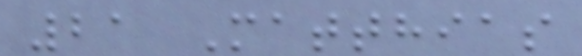21 Matthias
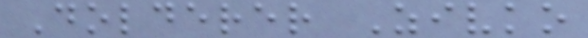Dolderer Zivko
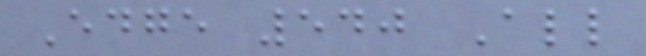Edge 540 All
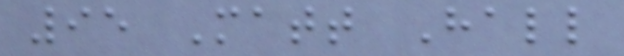95 Matt Hall
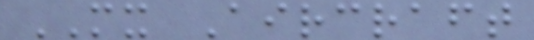MX Aircraft
